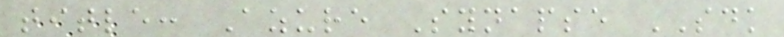title: Azure Synapse SDK
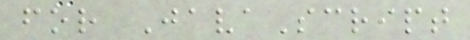for JavaScript
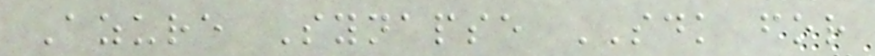Azure Synapse SDK for
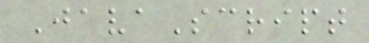JavaScript
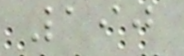190
